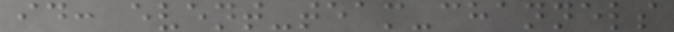id: event-team-channels
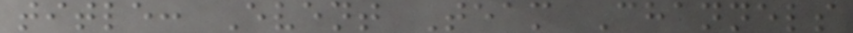title: Event Team Channels
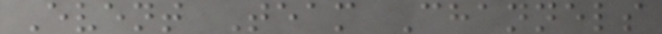Event Team Channels
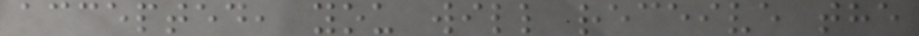accepted, you will receive the
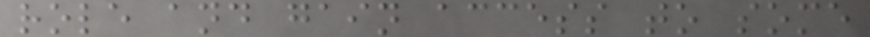role and gain access to some
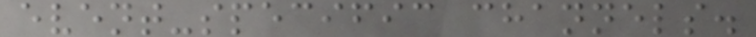event-specific channels.
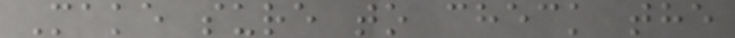Make sure to check the
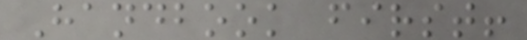Handbook first!
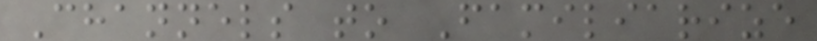Channels to Familiarize
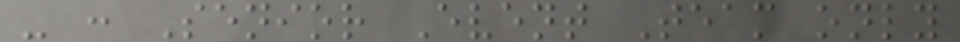- : Senior Event Team only
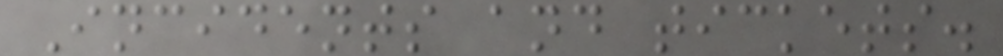Incidents and tickets.
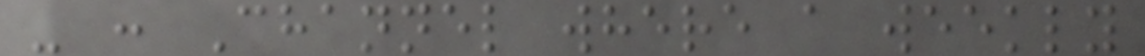- : Channel where a weekly
